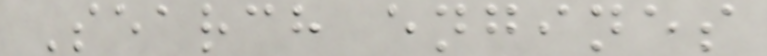Search engines
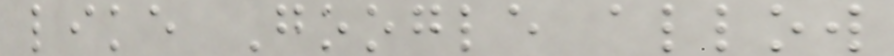like Google allow
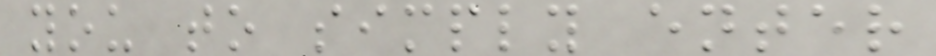you to simply enter
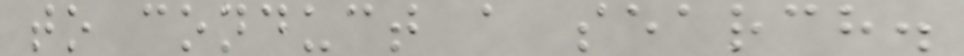to conduct a search.
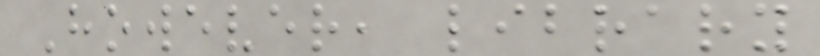However, library
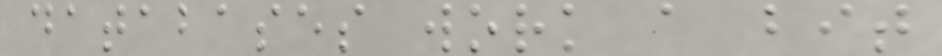databases work a bit
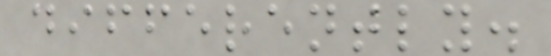differently.
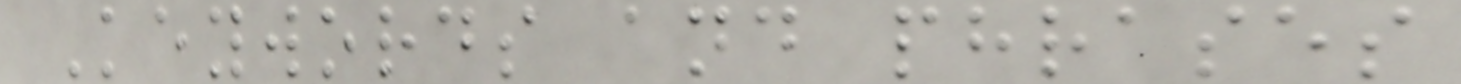Keywords and phrases
